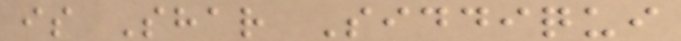is Shar Siddiqui
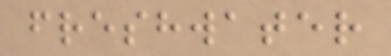freshwater
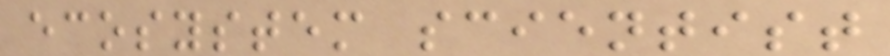ecosystem scientist
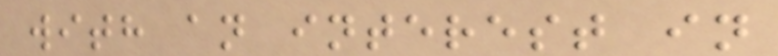with an interest in
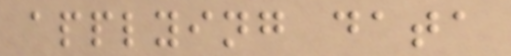applying data
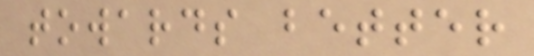towards better
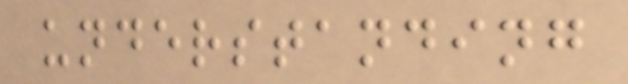understanding
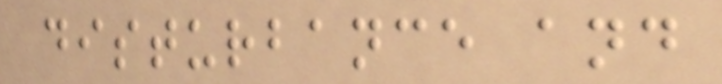disturbance and
